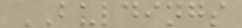BULDINGS
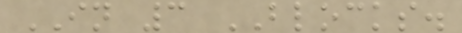IN 3 BLOCKS.
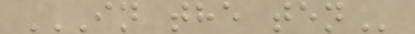IN THE TEN
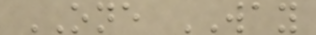ONE WAY
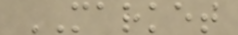MARKET
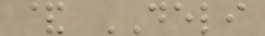& DELI
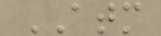ATM
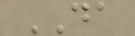DA
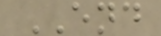END
